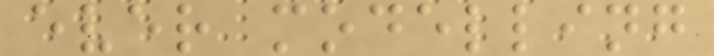ever modelling
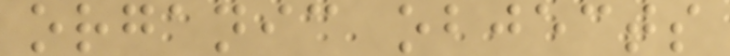organic objects
